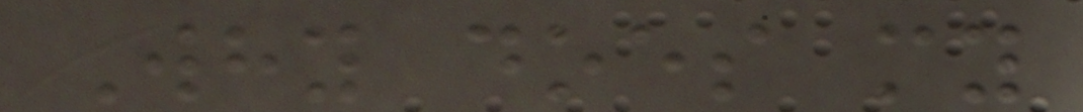Why does my
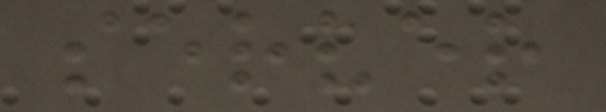server
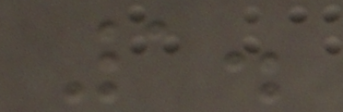1.
